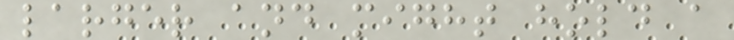larger and might hold a
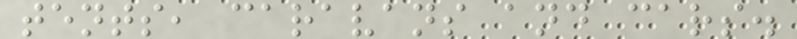tents, caravans and cars.
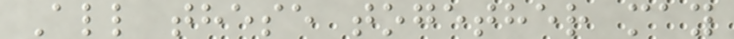All these together may
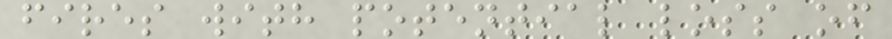fires with potential loss of
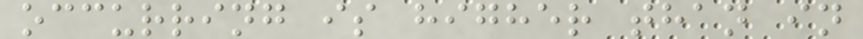occurring is higher than in
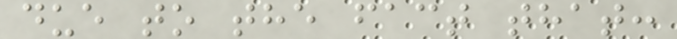due to the fact that:
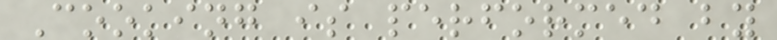Cooking is performed by
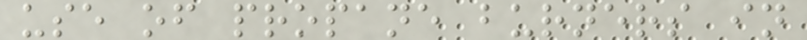use of propane burners in
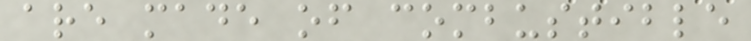are made of combustible
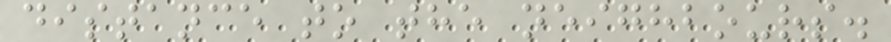distance to the neighbours.
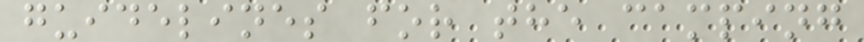guidelines for the camping
